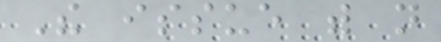The issue with not
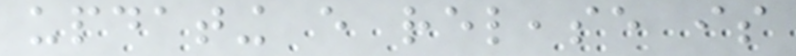updating every release is
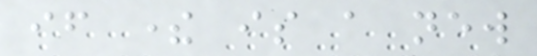if there is a new
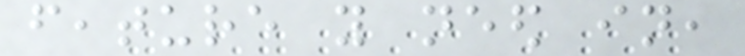feature you need in,
